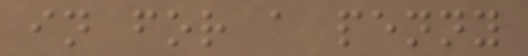in for a penny
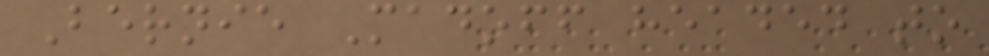Bernie Madoff headed to
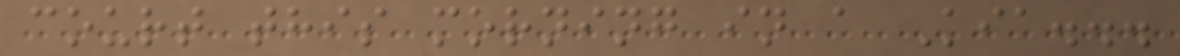court this morning in a Kia...
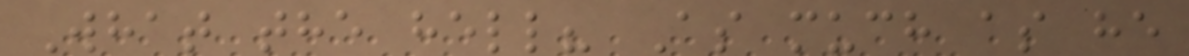What the hell? As much as he
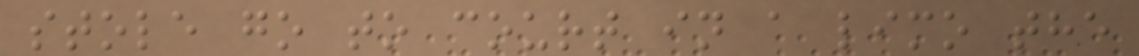stole go to court in a limo the
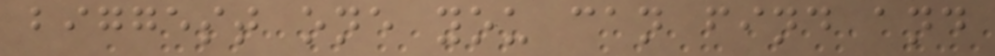biggest one you can find and
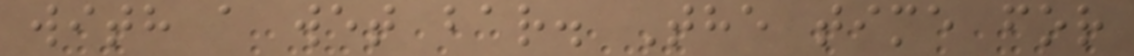with a wet bar. The time for
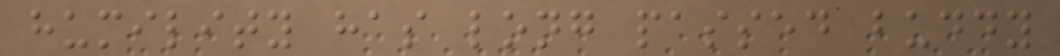humility has long passed buddy
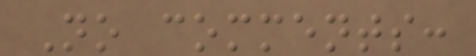No comments:
